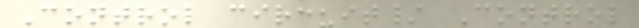Control circuit/ Control
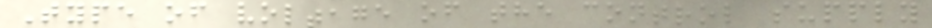Type of voltage of the control supply
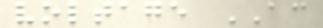voltage AC
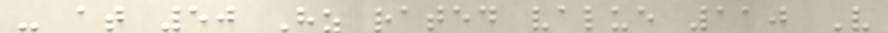- at 50 Hz rated value 110 V
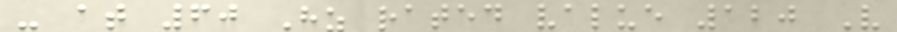- at 60 Hz rated value 120 V
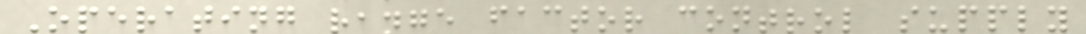Operating range factor control supply
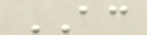AC
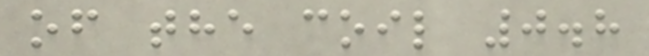of the coil 0.8
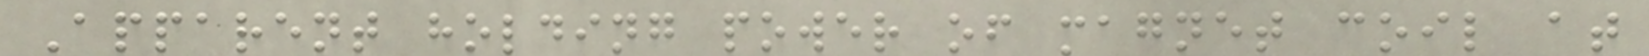Apparent holding power of magnet coil at
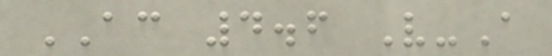AC 4.6 V-A
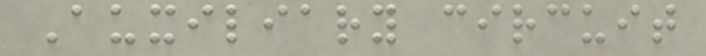Auxiliary circuit
